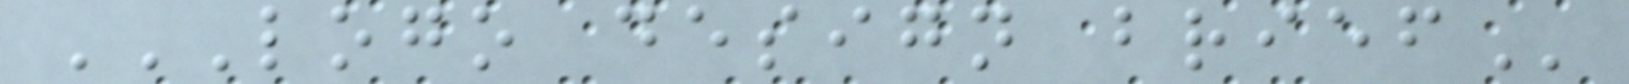LOGO DESIGN BRIEF
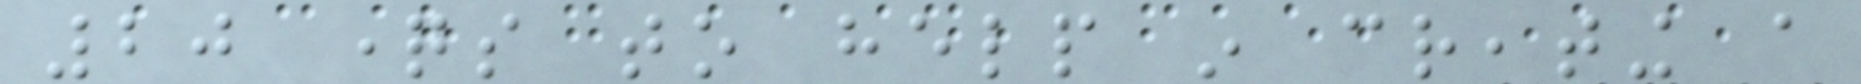20 questions to help in creating a
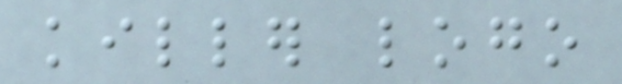killer logo
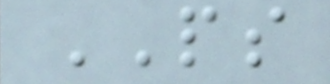PS
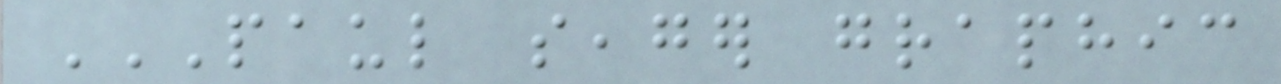PAUL SEAGER GRAPHIC
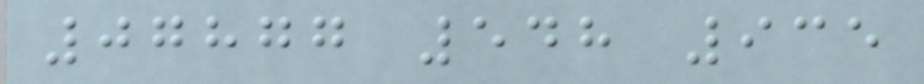07877 548 935
